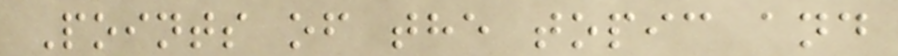Points of the topic and
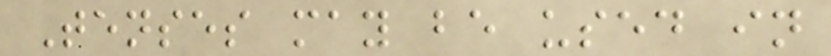Tenses may be used in
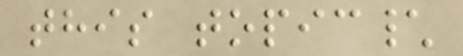this topic\
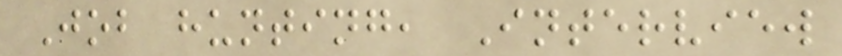Job hunting, Interview
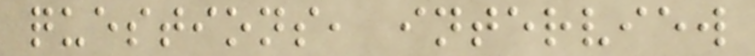questions, interview
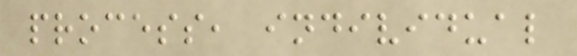process, individual
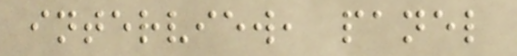interview, panel
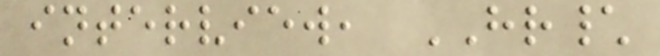interview, HR\
